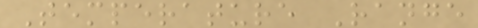Temperature Range
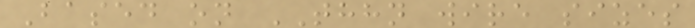Based on THHN wire sizes
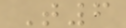T6
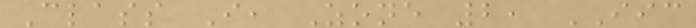Class I, Zone 2, IIC
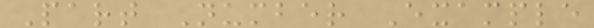Part Number Example
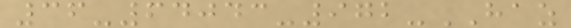36-64043-972-HAZ
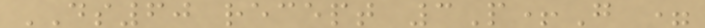DS60 recept 3P+G =
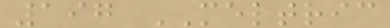197 MELTRIC
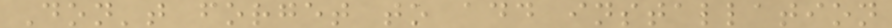Don't forget to add installation
